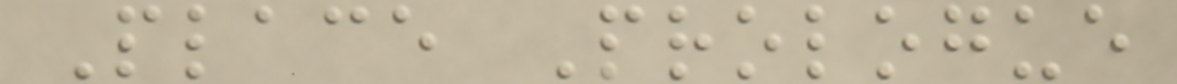Place Prologue
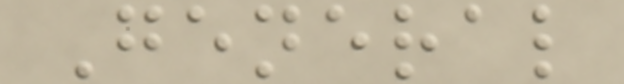General
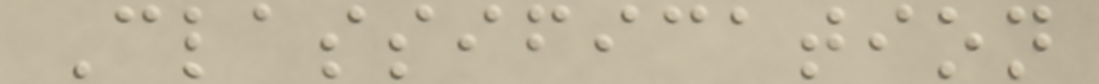Classification
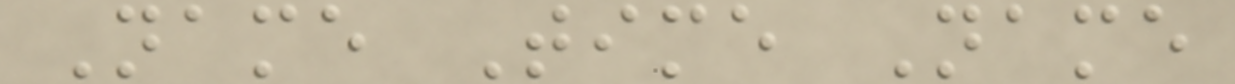Name Time Name
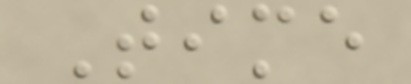Time
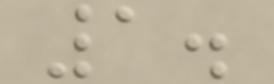1.
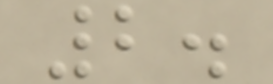2.
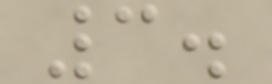3.
